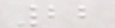22
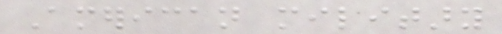American military
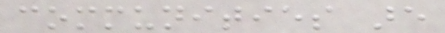communities are
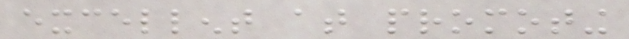excellent at promoting
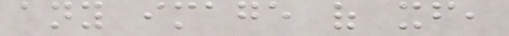any image of itself,
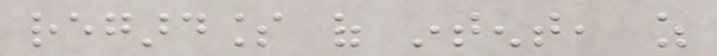regardless of intent, as
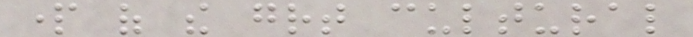part of the great cultural
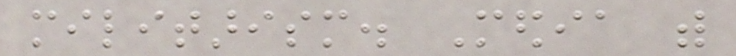militarism. Media with
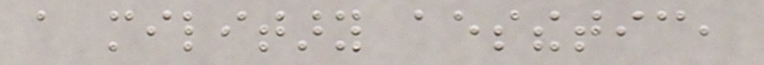a military aesthetic,
